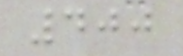400
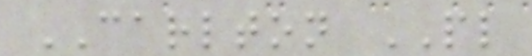CARLTON PL
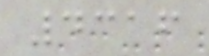4316
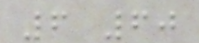6 60
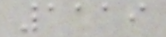1119
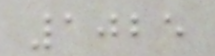1025
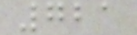721
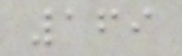169
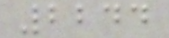2244
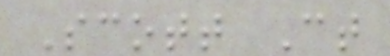Scott Ct
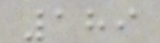189
